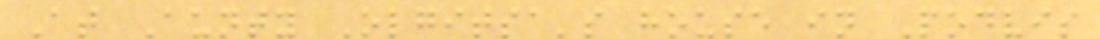At Aunty Olgitsa's house in Podvis
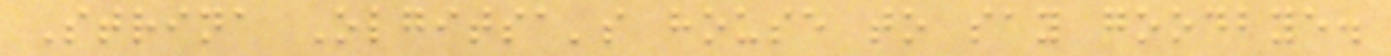Strina Olgitsa's house to say goodbye.
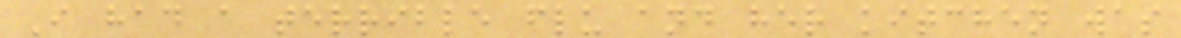I had a terrible flu and her kitchen was
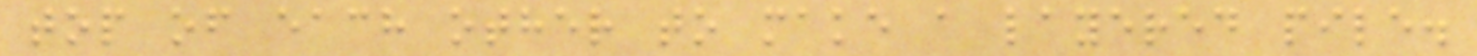top of each other to make a layered pile.
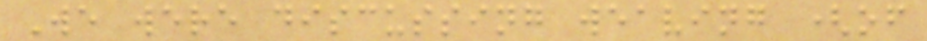We were discussing weaving (of
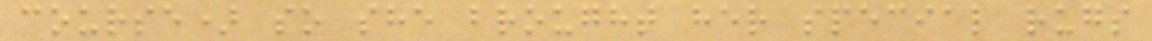course) so she brought her special rugs
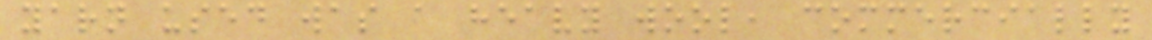yarn used was a heavy wool, commercially
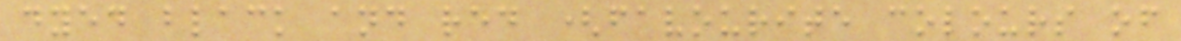dyed black and red (favourite colours of
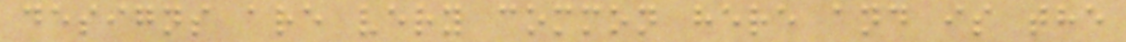designs are very common here and is the
